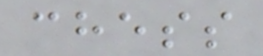chess
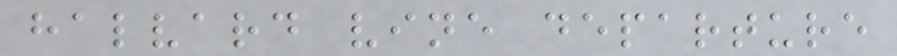halvard vine departure
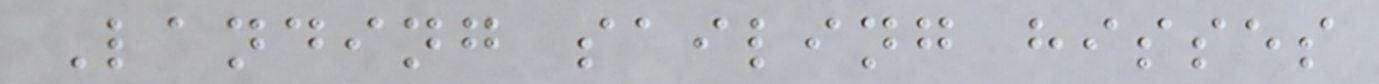Landing sailing hisses
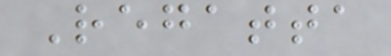Regatta
